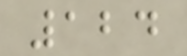124
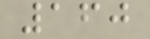160
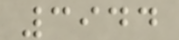3944
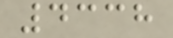4338
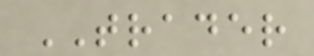TRADER
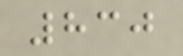830
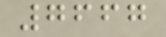7667
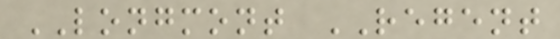LONGMONT REGENT
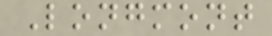Longmont
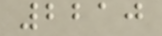2210
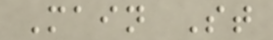Main St
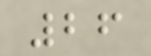26
